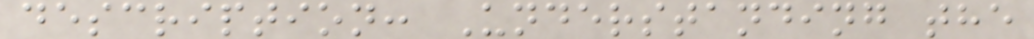description: Understanding the
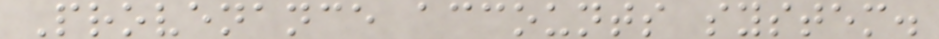Provenance accounts system.
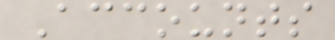Accounts
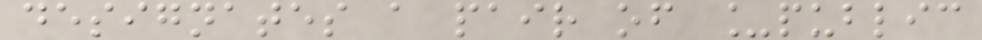designates a pair of _public
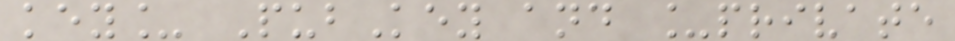key_ PubKey and _private
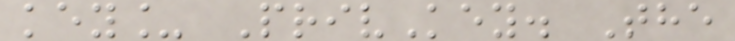key_ PrivKey. The
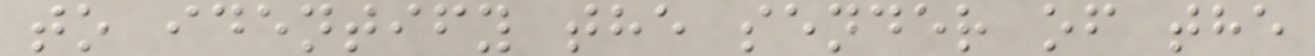to identify the sender of the
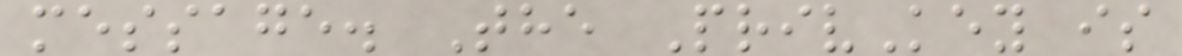message. The PrivKey is
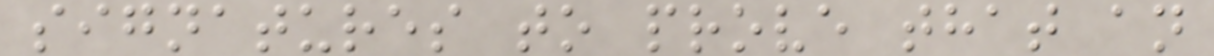signatures to prove that an
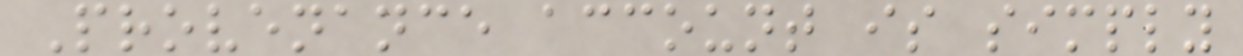Provenance account is simply
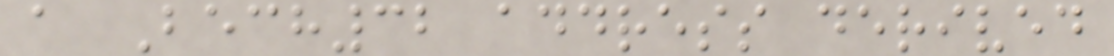a Bech32 address derived
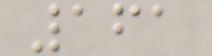161
